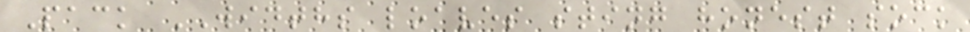Pack WIDTHS loaves sting honest sock
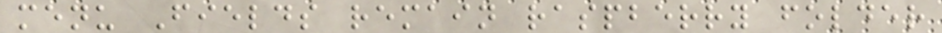menu Fields remain raspberry folder
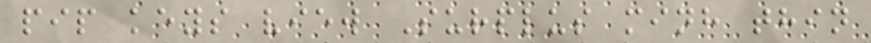pip keys view Surplus minh thin
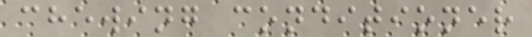chewing conditioner
